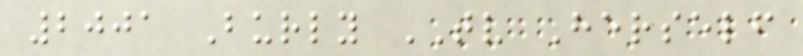2001 Burly TV Herself
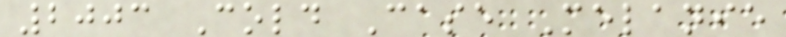2003 Cold Case Melanie
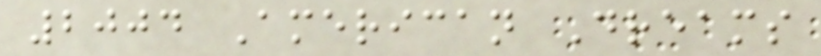2004 American Dreams
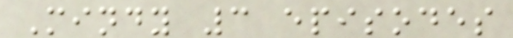Mindy 3 episodes
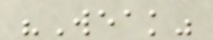"Weak"
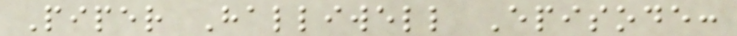Piper Halliwell Episode:
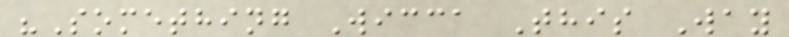"Something Wicca This Way
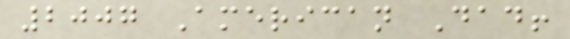2007 American Dad!
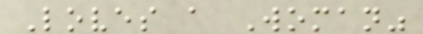Loves a Woman"
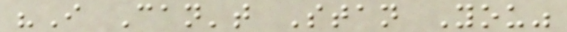"I Can't Stan You"
